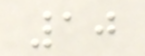10
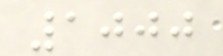1000
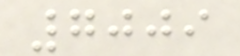7009
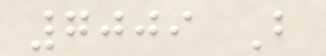7009 B
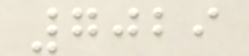7029
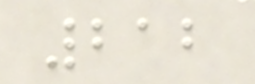212
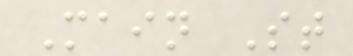Main St
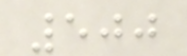500
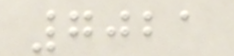7021
